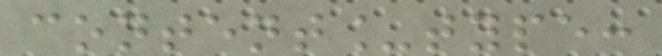content_type:
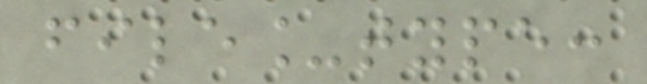file_type:
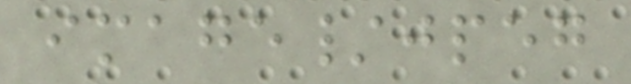image/jpeg
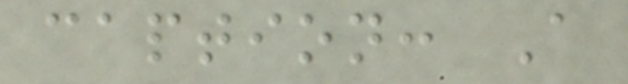caption: A
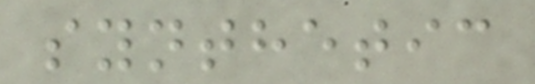synthetic
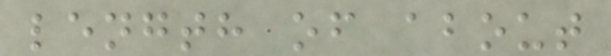length of about
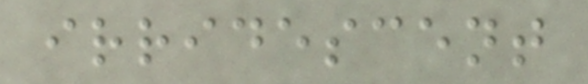irridescent
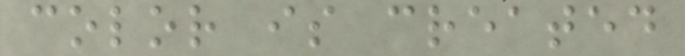color is created
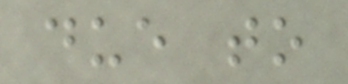due to
